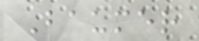Baumer
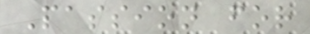Passion for
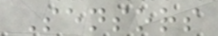Sensors
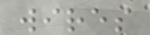wires
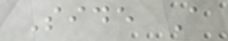Side A
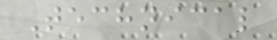Technical
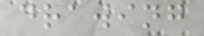drawing
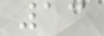13
